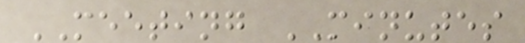MEETING MINUTES
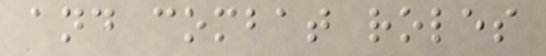and combat roles
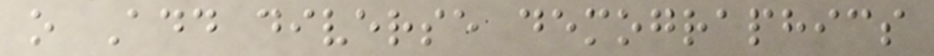o Add diverse demographics
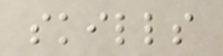skills
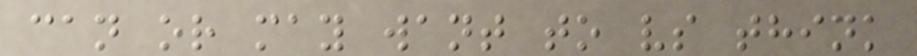can or may want to vs think
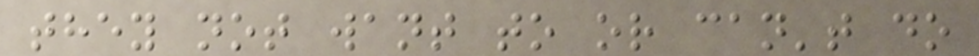they not want to or can't do
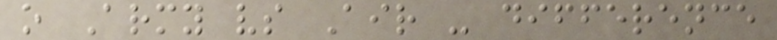o Army vs Air - difference
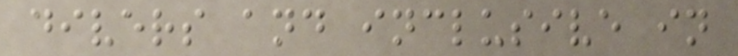divers and inclusive in
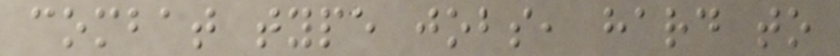combat type jobs, hard to
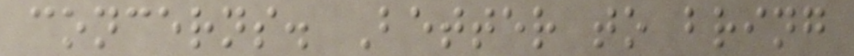concerns. Better to bring
